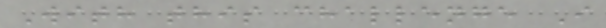With this challenge I
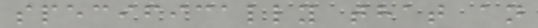specifically that an
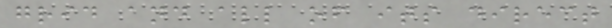grid and all of its direct
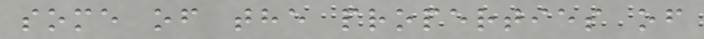some of the properties of
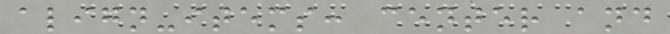align-items: center and
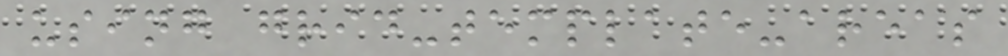using grid-template-areas
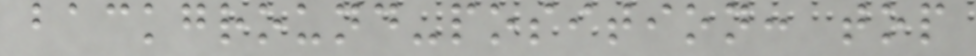background-position: top
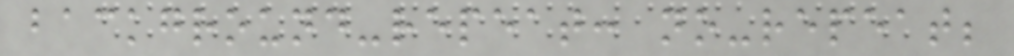background-repeat: no-repeat;
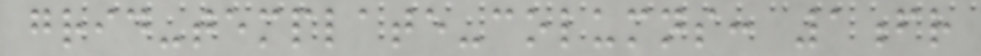grid-template-columns: 1fr
